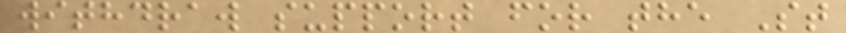withdraw support for the St
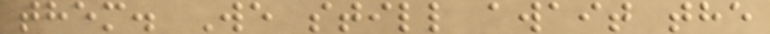them. We still await the
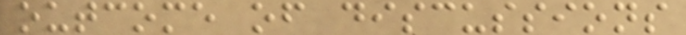outcome of discussions
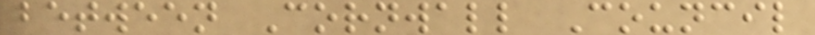between Cornwall Council
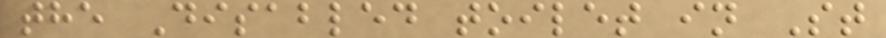the Disabled toilet in St
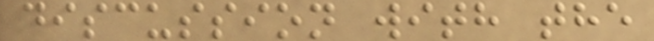discussion with the
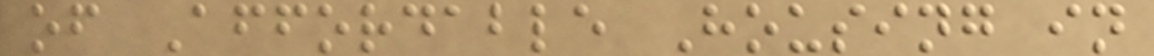of Affordable Housing in
